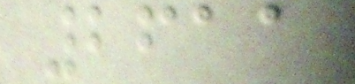2611
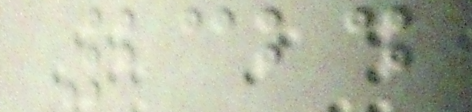2324
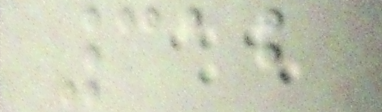312
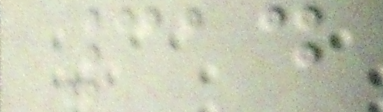314
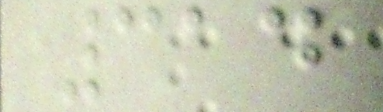314
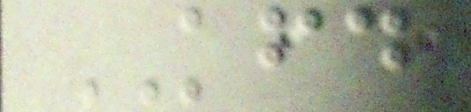KFD
